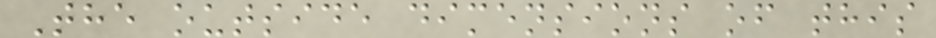The outside dimensions of this
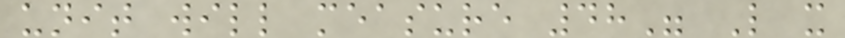unit will measure 48" L x
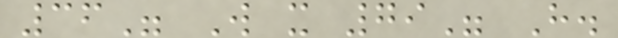36" W x 79" H.
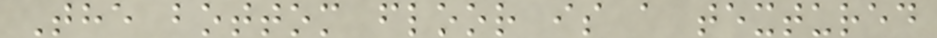The bottom floor is a textured
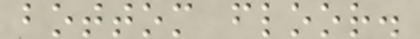bottom floor.
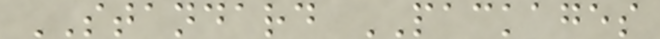STANDARD PACKAGES
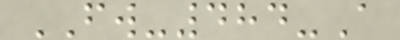FW-484-A
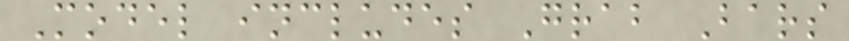Model includes Grab Bars
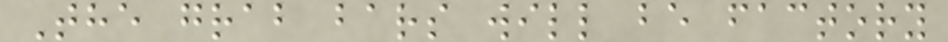The grab bars will be factory
